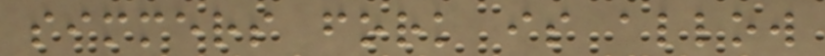simmers fork is allow
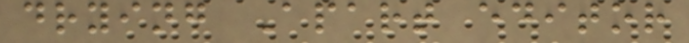drying Apart editor
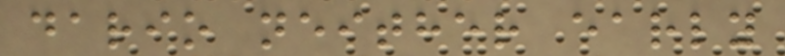dario neither early
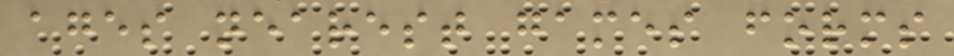ages nearest games forms
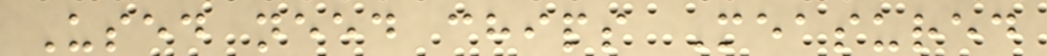Used need chips Measured
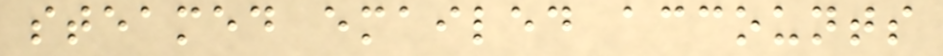steamed emailed accounts
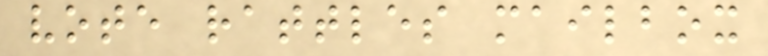vote rattles mailbox
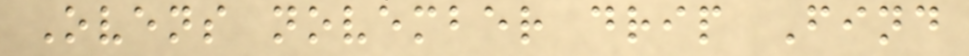Ovens november drip Find
